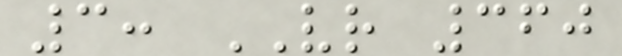3: VR 360
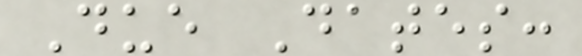Due Dates:
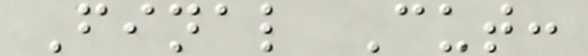Final Cut:
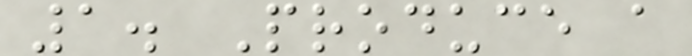1. Produce a
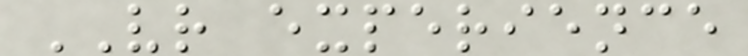VR experience
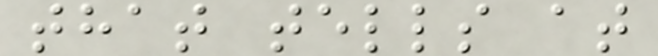that tells at
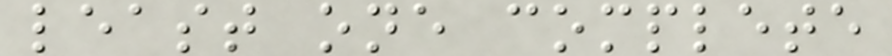least one complete
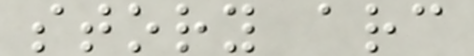story arc
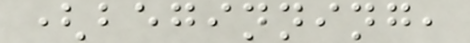(beginning,
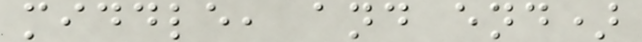middle, and end)
